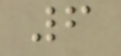6
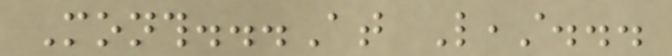Month...At Least...
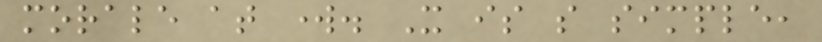morale at work. It is so simple,
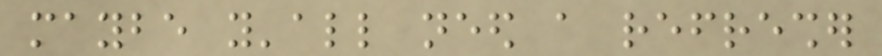maybe y'all need a refresher
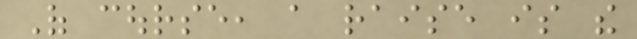Of course, a raise is the
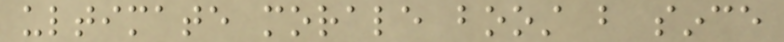ultimate morale boost but since
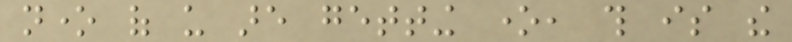none of us are getting one, this is the
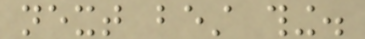next best thing.
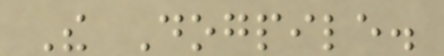The Dogpile.
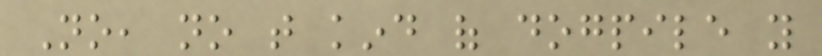No, no that kind of dogpile you
